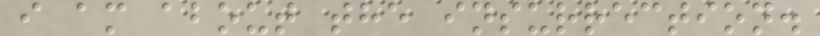i am about the insurrection.
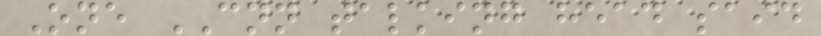One CNN talking head said
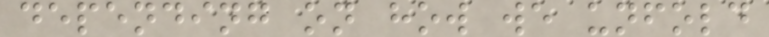depending on how we unfold
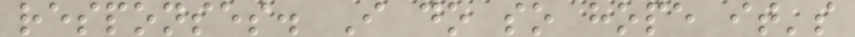responses. I do so hope it's
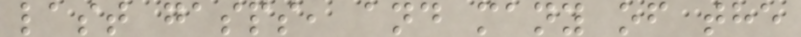last gasps, and many of the
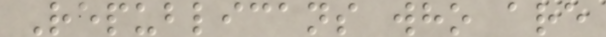Republicans who are
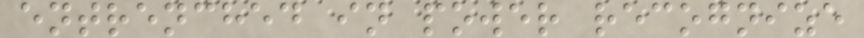entrenched in power recognize
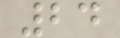24
